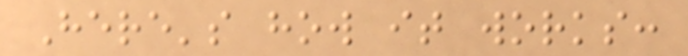Here's how it works:
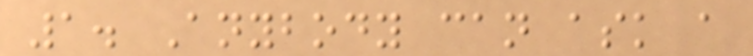1. Anybody can ask a
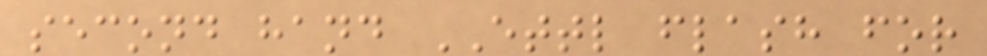second hand ETTL flash for
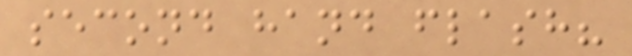second hand flash?
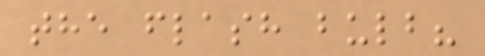the flash bulb?
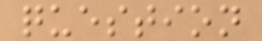question
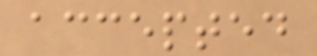accepted
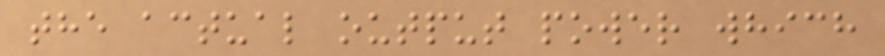the actual output power which
